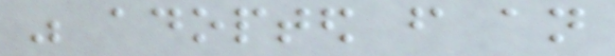was adopted from an
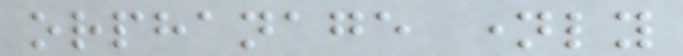orphanage namely
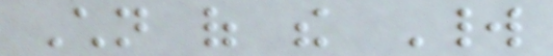Children of the World
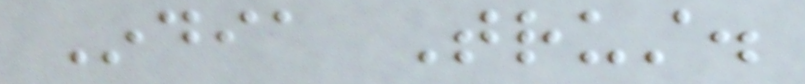India Trust.
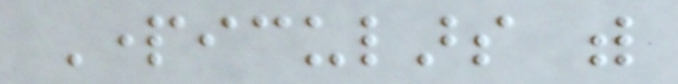Particulars with
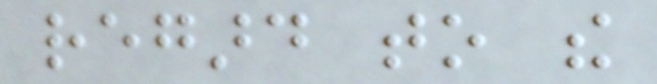regard to the
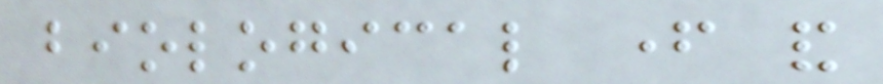biological father and
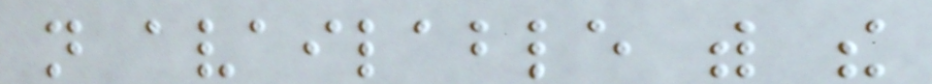not available with the
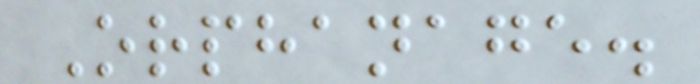Orphanage.
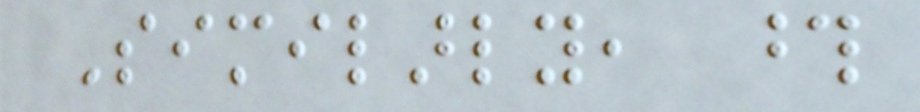Similarly, those
